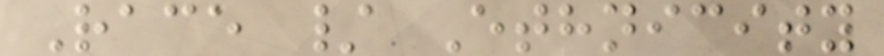Race / Ethnicity
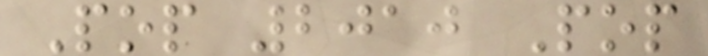Pop 2010 Pop
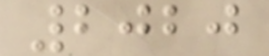2020
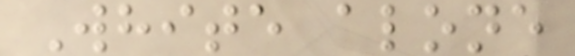White alone
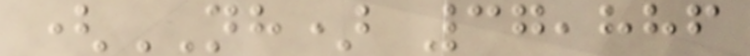(NH) 37,886
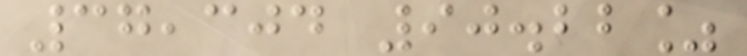37,304 90.22%
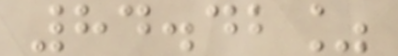84.42%
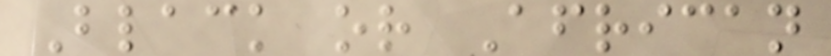Black or African
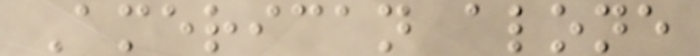American alone
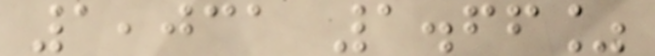1,031 1.66%
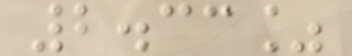2.33%
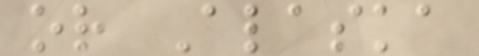or Alaska
